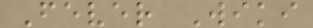Fever Wiki
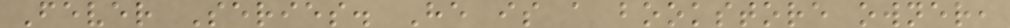Fever Series. He is a bookstore owner,
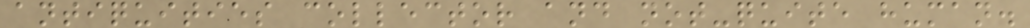antiquities collector and not-quite human.
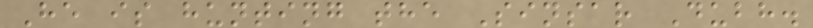He is hunting the Sinsar Dubh.
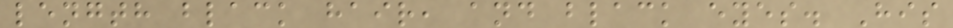length black hair, and black eyes. His
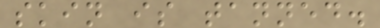skin is tanned.
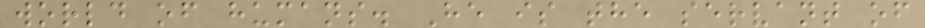world of humans. He is the servant of
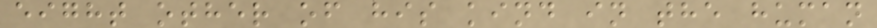eight other of his kind in the human
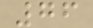76
